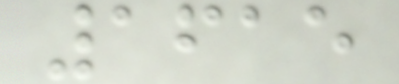1615
